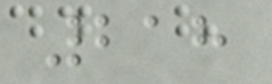218
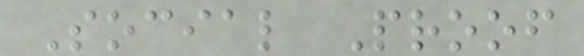Social Proof
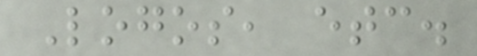Logos, etc.
